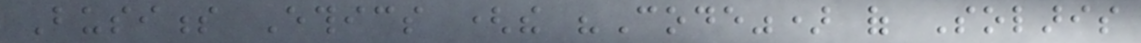Business Ethics (the "Code") of Solaris
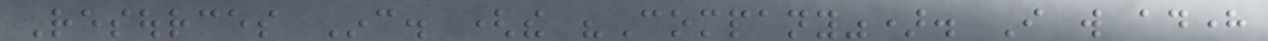Resources Inc. (the "Company"). I will adhere
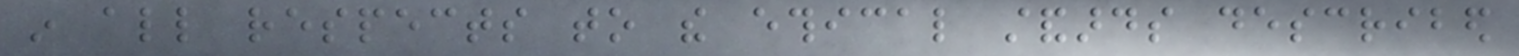in all respects to the ethical standards described
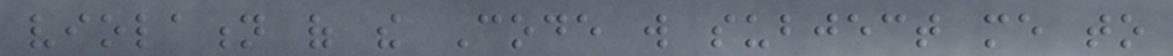violation of the Code will subject me to
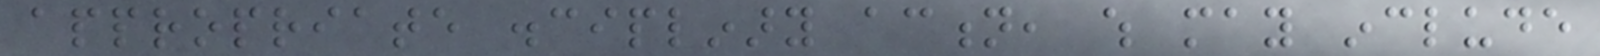appropriate disciplinary action, which may include
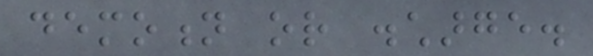demotion or discharge.
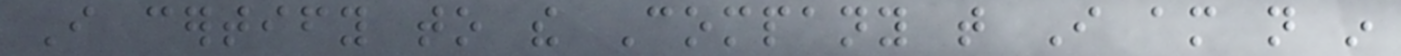I certify to the Company that I am not in
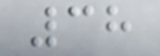38
